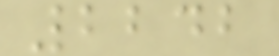2242
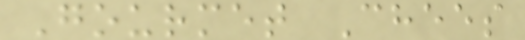Gourmet Chees
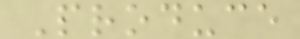Produce
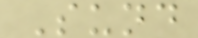Sund
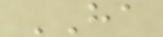HA
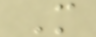M
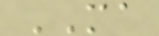MA
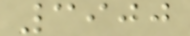3900
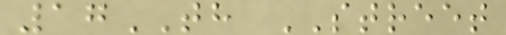17TH STREET
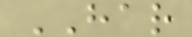HAR
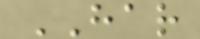HAR
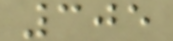305
